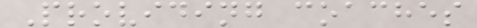Providing coaches
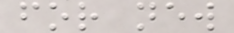for new
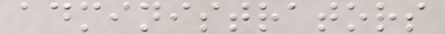administrators
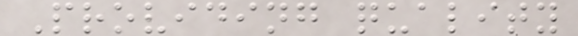Providing quality
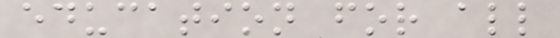education for all
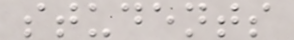students
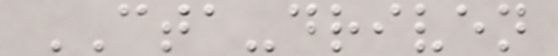CTA-driven
